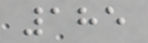185
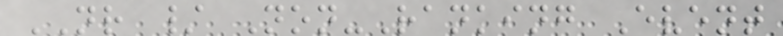NR / Non-Ranking Event
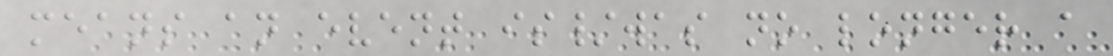means an event is/was no longer a
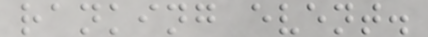ranking event.
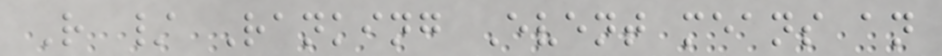R / Ranking Event means an
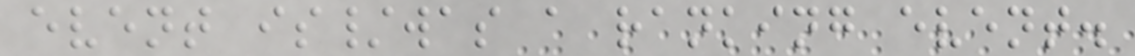event is/was a ranking event.
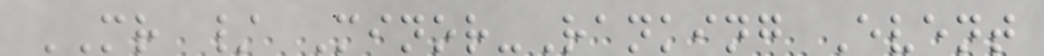MR / Minor-Ranking Event
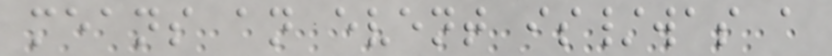means an event is/was a
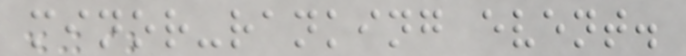minor-ranking event.
